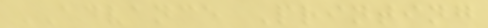ADVANCE Printing
